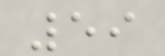59
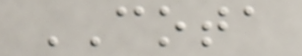COTA
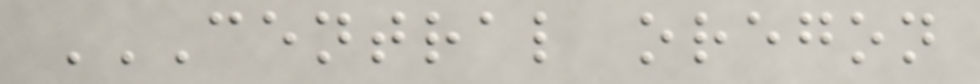CENTRAL OREGON
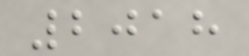2018
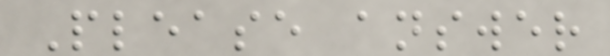Please answer
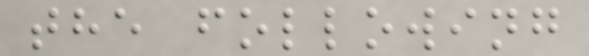the following
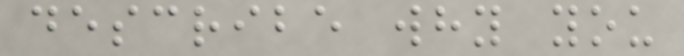describe why you
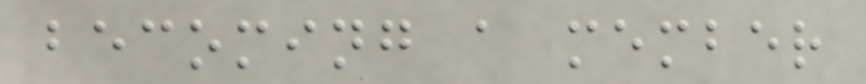becoming a member
